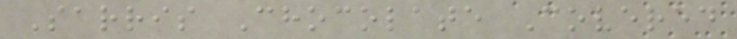Sarris Chocolate Covered
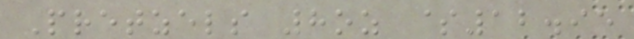Pretzels 8oz $12.95
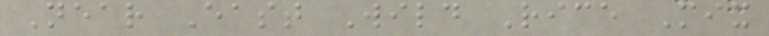Near East Wild Rice Mix
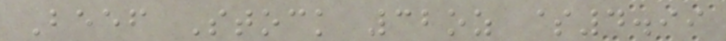Beef Stock 32oz $4.99
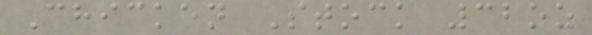Chicken Stock 32oz
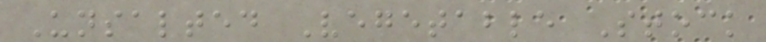Unsalted Vegetable Stock
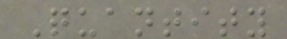Quantity
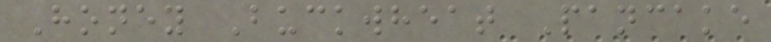Honey Buckwheat Pancake
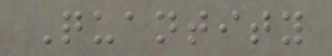Quantity
